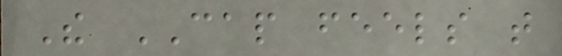The CAP feels that
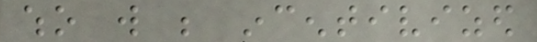who will be incentivized
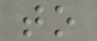to
